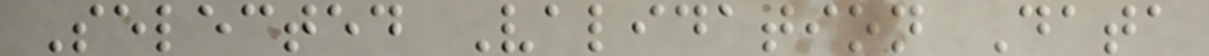Selected Validation Data
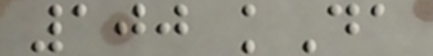100 kDa
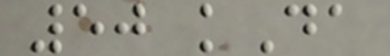50 kDa
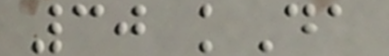30 kDa
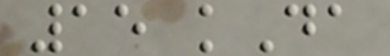15 kDa
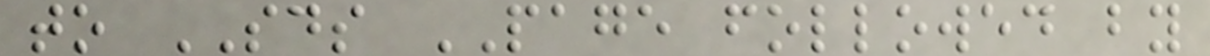to SDS PAGE followed by
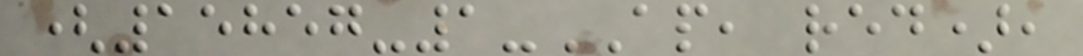(15857-1-AP, red),
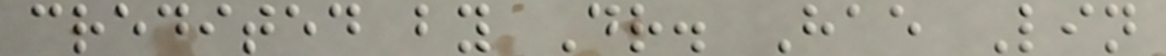credited by Dr. Hae Lin
